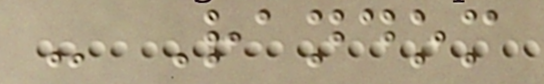- Random
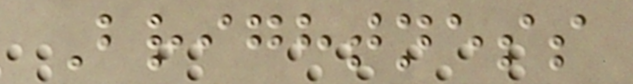Brightness
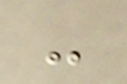-
